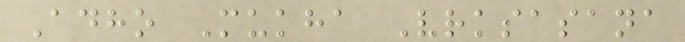Adho Mukha Vrksasana
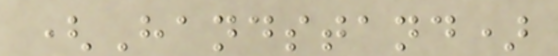(Handstand)
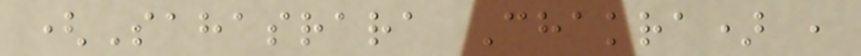(Sahasrara Chakra) ,
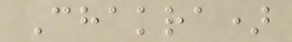Chakra)
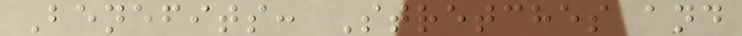Benefits: Stretches and
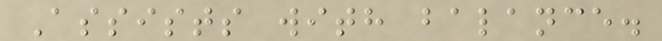Assists with balance.
